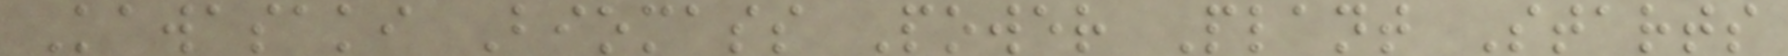Kawasaki Biomass Power Plant Starts
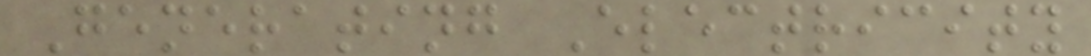Generating Electricity
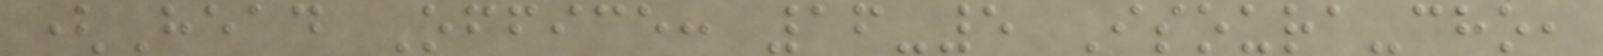(Head Office: 16-5 Isoura-cho,
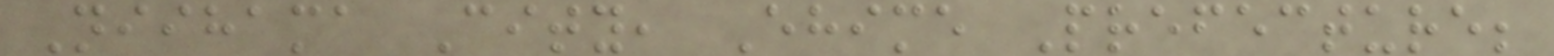Niihama City, Ehime Prefecture;
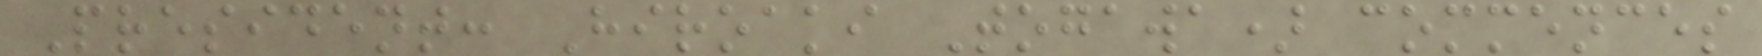President: Hiroaki Togawa) commences
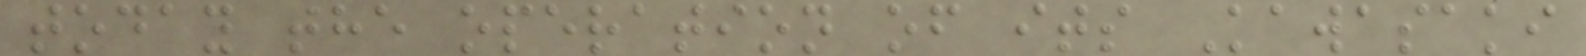today the operation of its Kawasaki
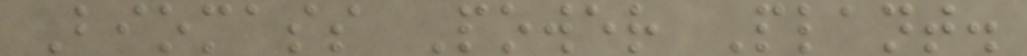Biomass Power Plant.
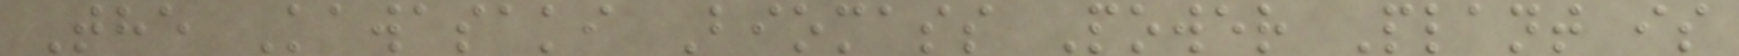The Kawasaki Biomass Power Plant is
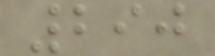290
